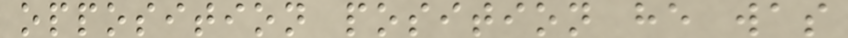opposition position he was
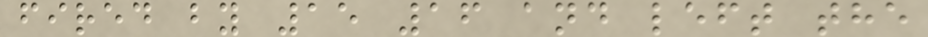fired by 15 16 and left the
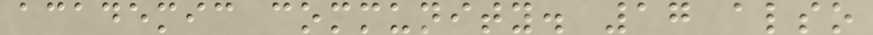academic community. 17 also
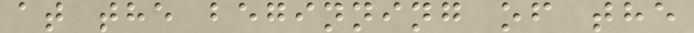at the beginning of the
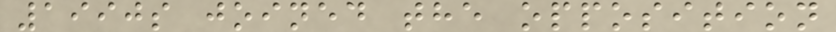1990s joined the opposition
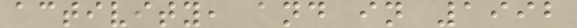activity, and in 1992
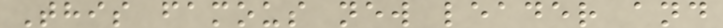This famous new leader and
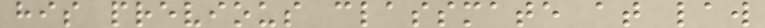his previous classmate at law
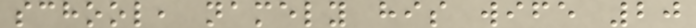school, namely his wife 20
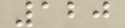120
